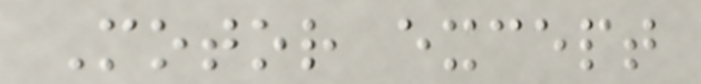Motor except
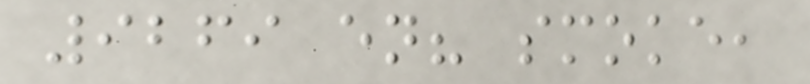9269 en? smoke,
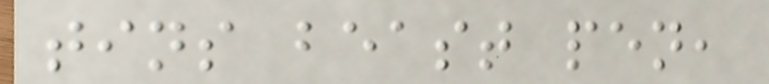tins beast pen,
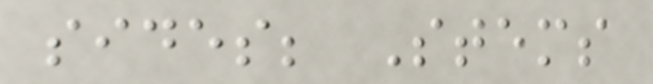sides; Stems
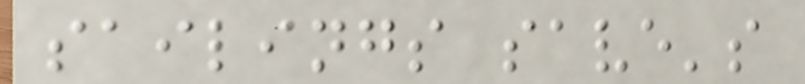sailings save's
